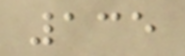135
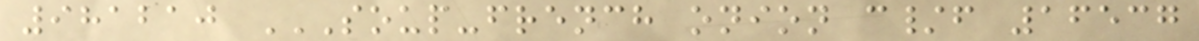981210 SOUP-FRENCH ONION C/F 16537
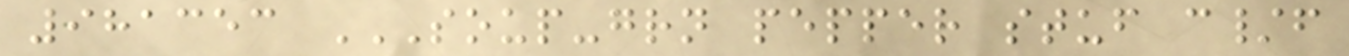981353 SOUP-GRN PEPPER STUF C/F
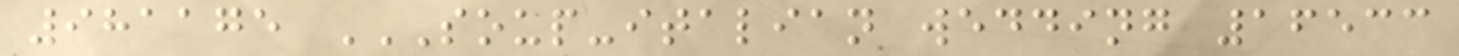981175 SOUP-ITALIAN WEDDING 16533
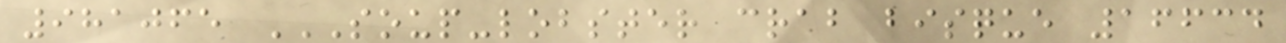981065 SOUP-LOBSTER CRAB BISQUE 16634
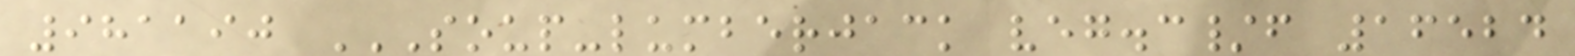981190 SOUP-LUMBERJACK VEG.C/F 16524
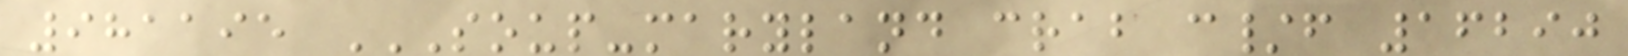981195 SOUP-MARYLAND CRAB C/F 16290
